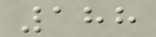188
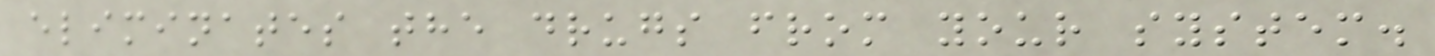eliminates the drugs from your system.
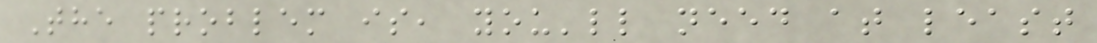The problem is, you'll need at least
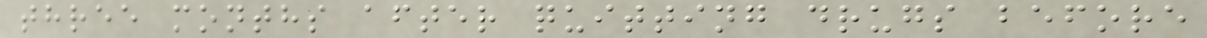three months after quitting drugs before
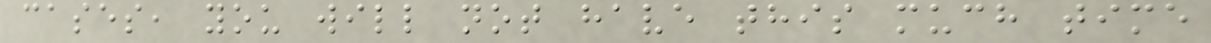cases, you will not have this much time
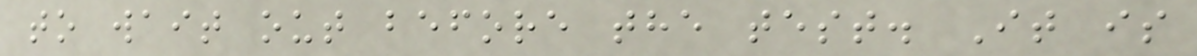to wait out before the test. It is
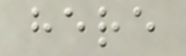here
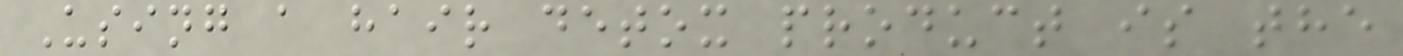Using a hair detox product is the
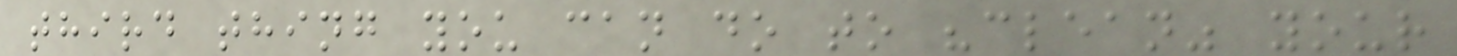third thing you can do to "clean" your
